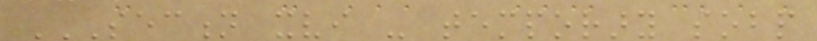SECTION XVI - TEMPORARY SOBP
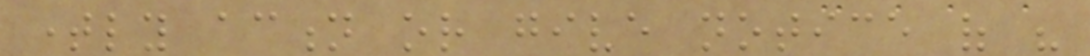timely action or give notice of his
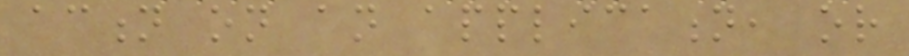action on an application, or
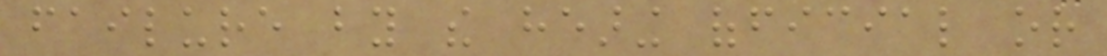failure by the hearing official or
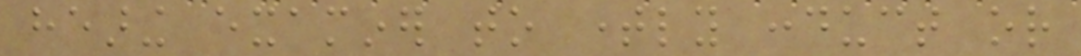hearing examiner to timely conduct or
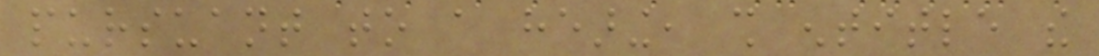pursuant to a hearing, shall entitle the
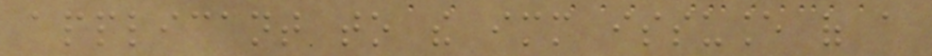applicant to the immediate issuance of a
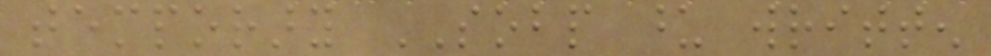temporary SOBP upon written
